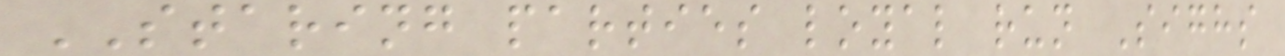STARING parties loyal run Sighs
